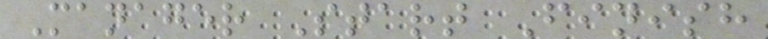Manager Start Finish
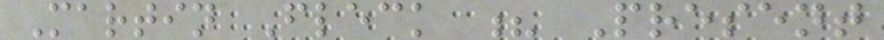Martin Fleck ? Present
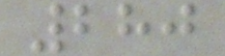280
